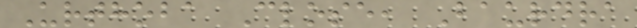Urthoba Close, Baurdra
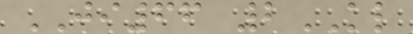JI66 2KL
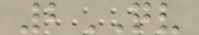2QV
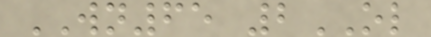WN65 2OL
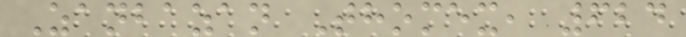Zanbazan Thomex, 624
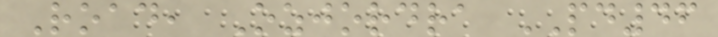Road, Ozjordra PD46
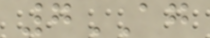7AG
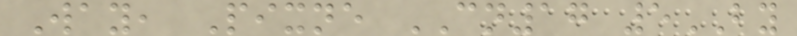Way, Pixne CN17 5BY
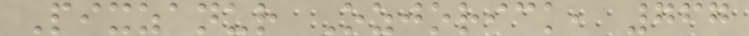Pixzanur Ozjorick, 767
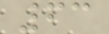63
